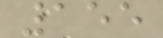155
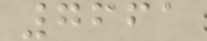7661
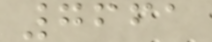7661
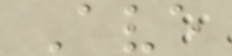Ave
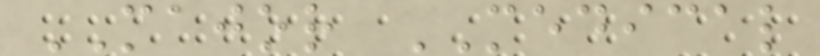MAJOR MEDICAL
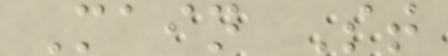Main St
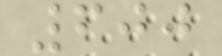600
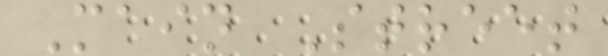Main Street
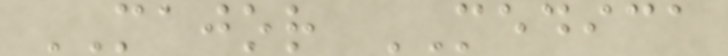MAJOR MEDICA
